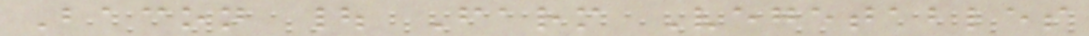Bacon | Farm Vegetables
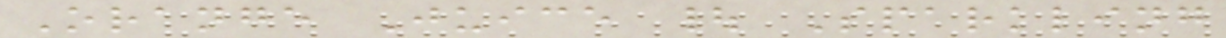Orange Juice | Sparkling
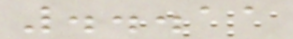...11
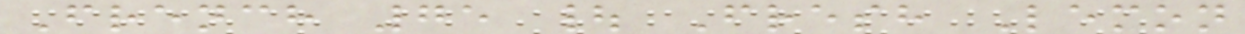French 75 | Fresh Lemon
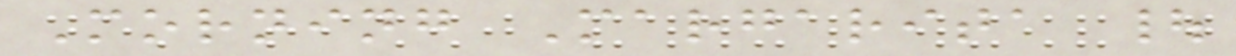Morning Margarita |
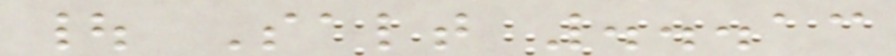| Salt ...13
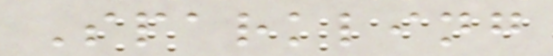Sparkling
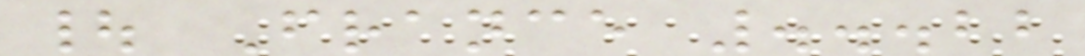| France ...22
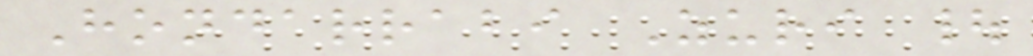Hondarrabi Zuri |
